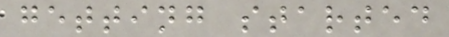getting started
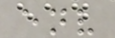env
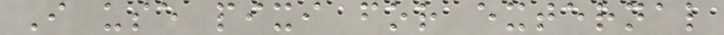I use pixi for external
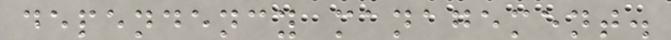dependency management.
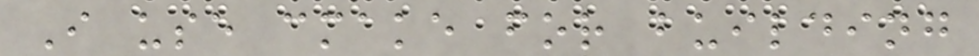I use cmake for building
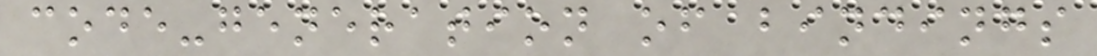code-generation of bindings
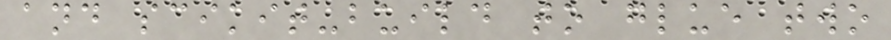and scikit-build to glue two
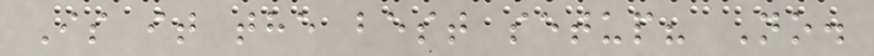Is it the best setup? No.
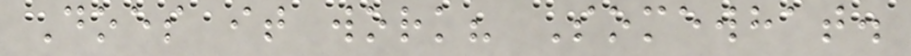Does it work? Somewhat.
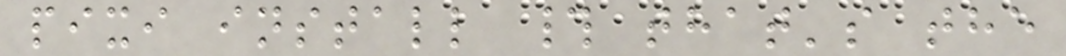pixi install # that's the
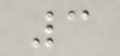3
